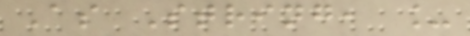As String, _
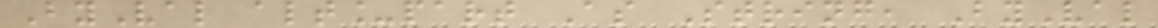ByVal alt_part As String, ByVal
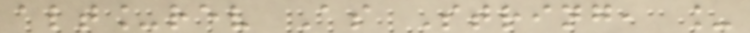alt_rev As String, _
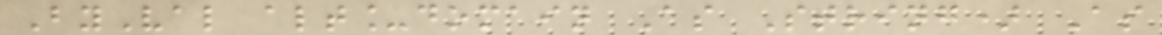ByVal alt_domain As String) As
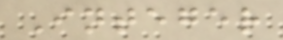Integer
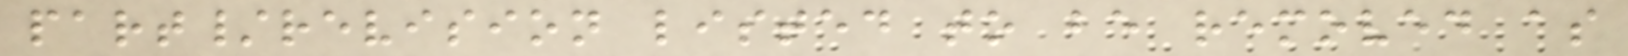part/revision listed to be removed as
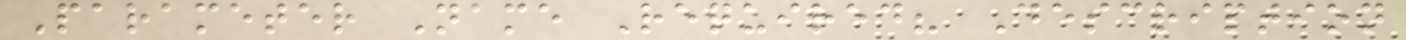Parameter Name Required? Description
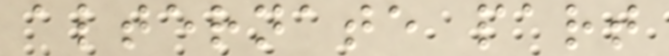alternate part
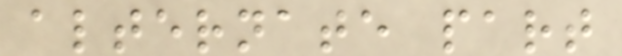alternate part
